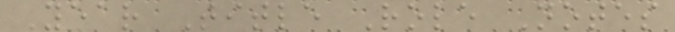Year Title Role Notes
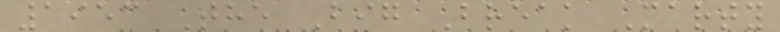1953 The Big Break Marty
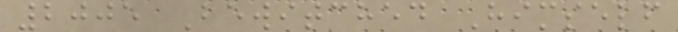2005 Bewitched Himself
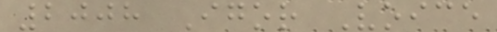2008 Igor Voice
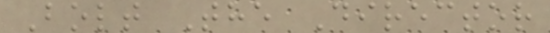Bolt The Director
